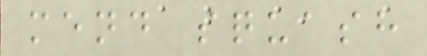mend squash
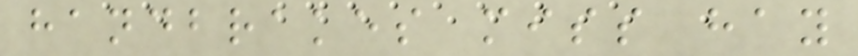handbrakes miss hay
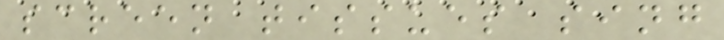screen tissues sing
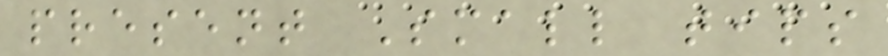present Small tips
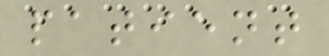patient
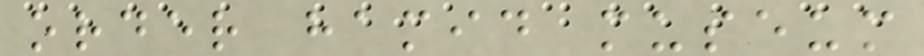order hamid museum
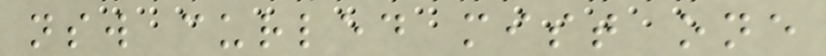nsw curled mist one
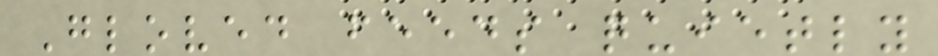Gloved feeds quietly
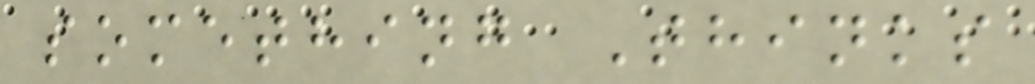something Thinks
